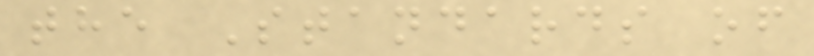the Standards of
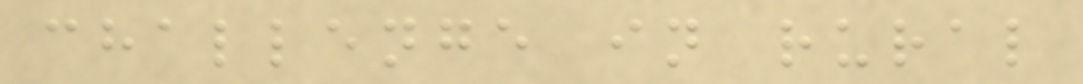challenge in rural
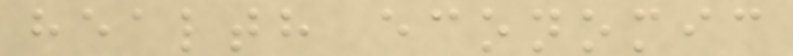health economic
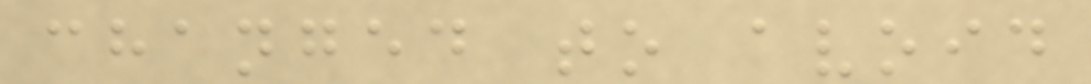changed to avoid
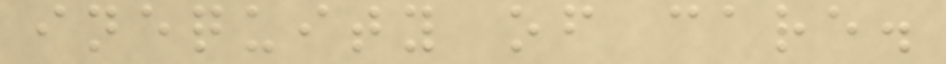inequity of care.
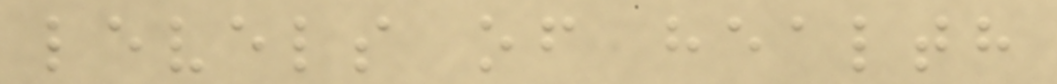levels of health
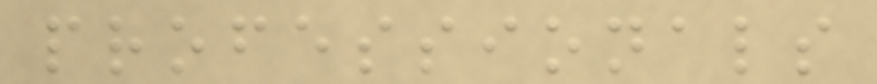professionals
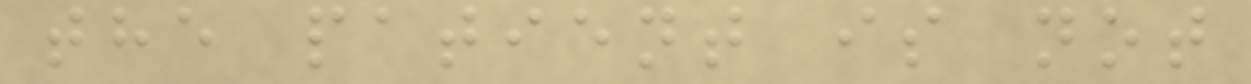the patient is not
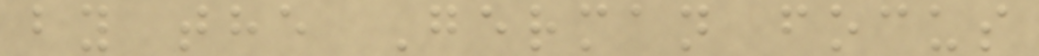by the German focus
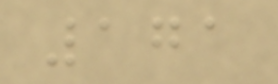171
